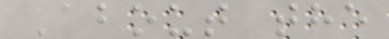About the
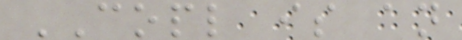COPL is an
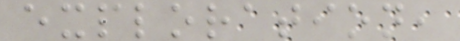exploration,
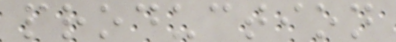production
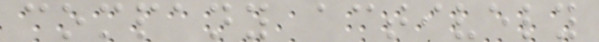company actively
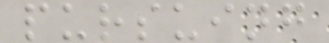pursuing
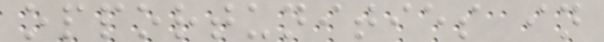opportunities in
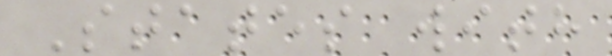States with
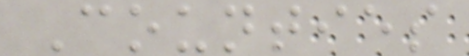Counties
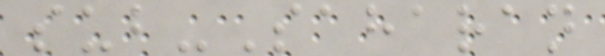sub-Saharan
